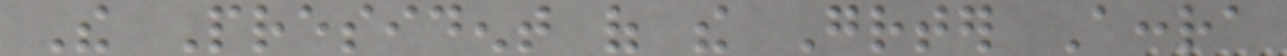The President of the Greater Accra
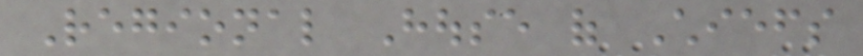Regional House of Chiefs
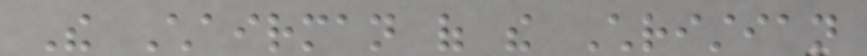The Chairman of the Christian
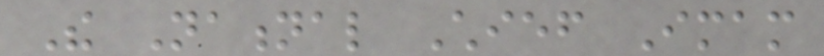The National Chief Imam
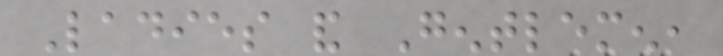Ladies and Gentlemen,
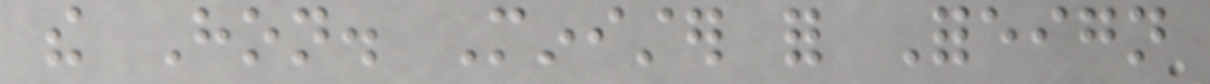the Hon. Minister for Foreign
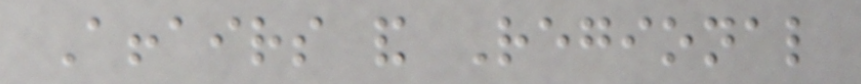Affairs and Regional
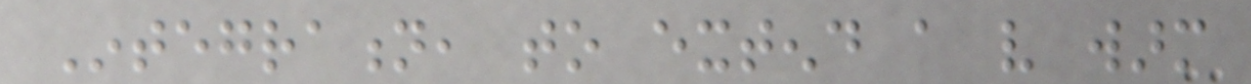Integration, to extend a very warm
